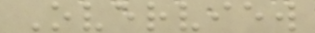Overview
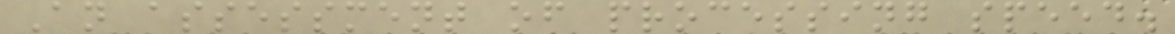An assessment of processing speed.
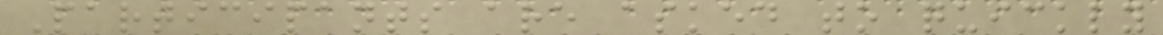Participants are asked to quickly
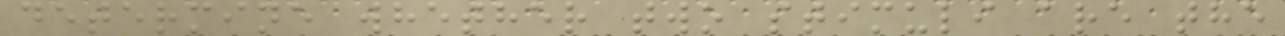determine whether two stimuli are the
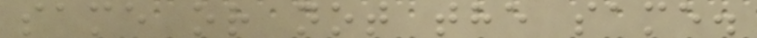same or not the same.
